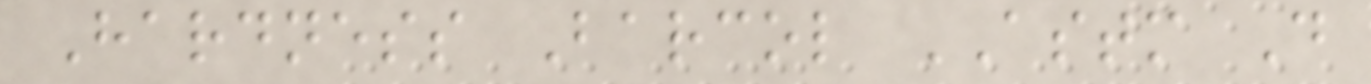Hardness Barcol ASTM D
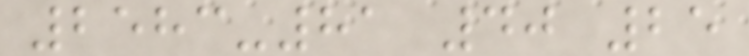2583-81 40 25
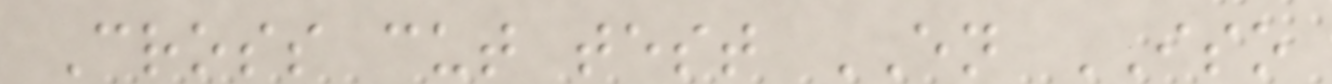Cross cut test EN ISO
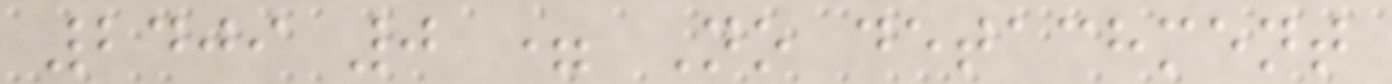2409 0 = No detachment
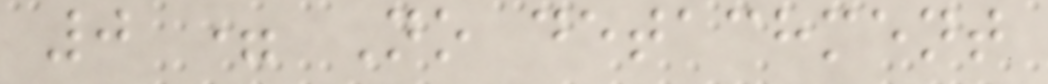0 = No detachment
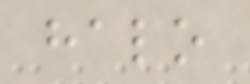halo
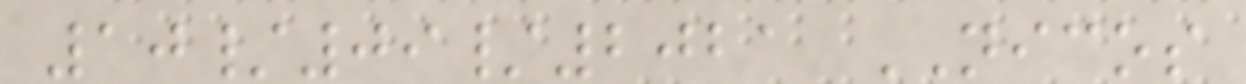10/09/2021 NICOS
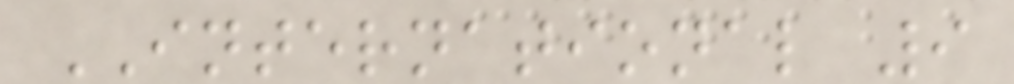INTERNATIONAL 9
